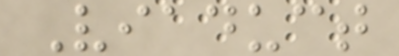Viaduct
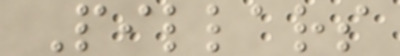Pillars
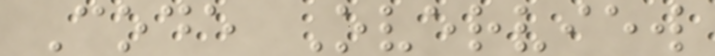Code Overview
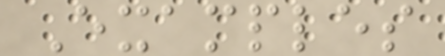Examples
